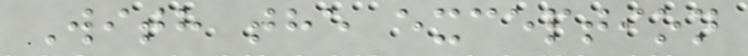With the exception
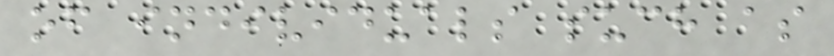of individuals such as
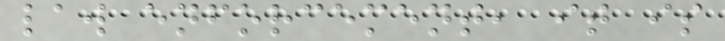law enforcement, it is
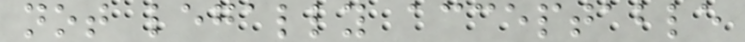not legally acceptable
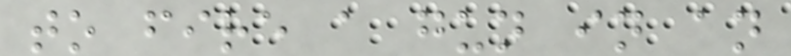to fire a gun in an
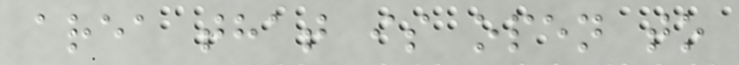area that is open to
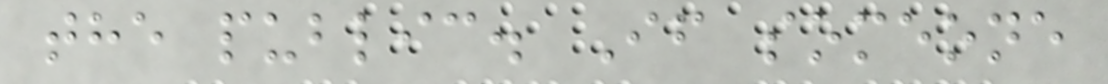the public. If someone
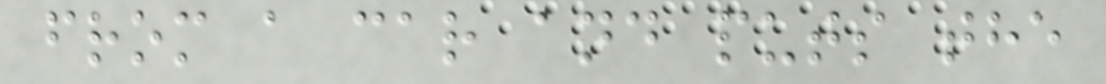from a car and puts the
